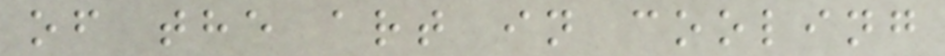of the art in cooling
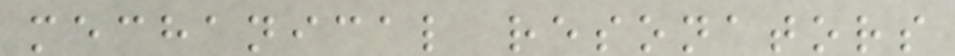mechanical resonators
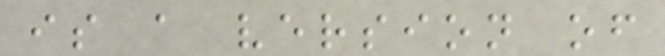is a version of
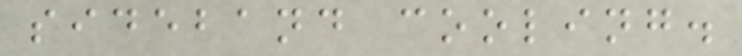sideband cooling.
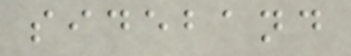sideband
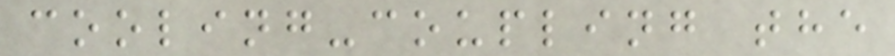cooling-coupling the
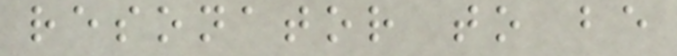resonator to be
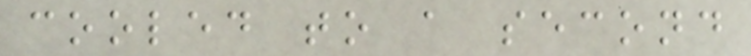cooled to a second
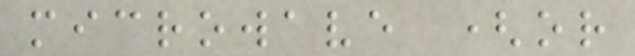microwave (or
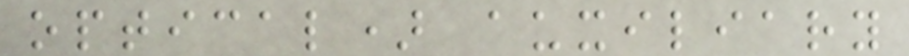optical) auxiliary
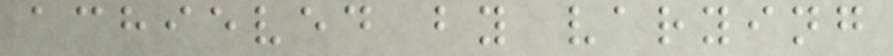achieved by varying
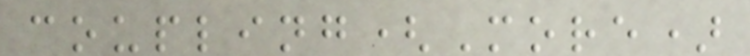coupling(More)
